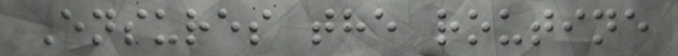Ensures the routine
